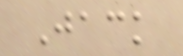Jack
